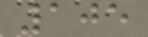105
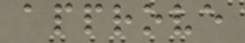approve
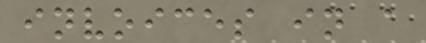invoices in a
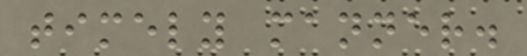timely manner.
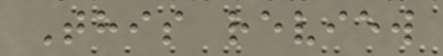This review
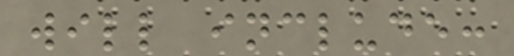will include:
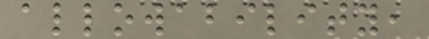allowability,
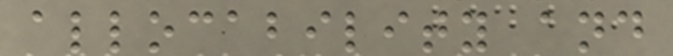allocability and
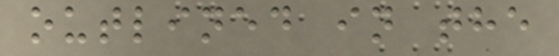outlined in the
